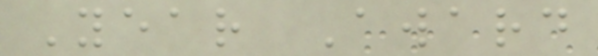Year Award
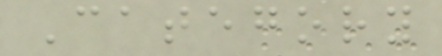Category
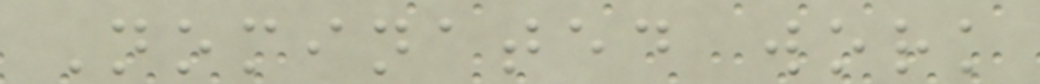Nominated work
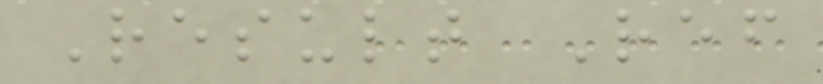Result Ref
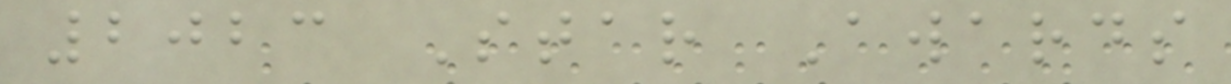2023 Star Awards
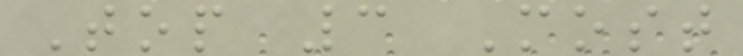Top 3 Most
